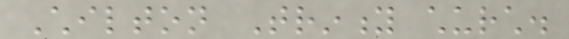Chilton Trinity church.
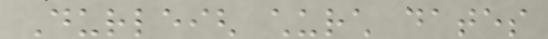Durleigh church dates
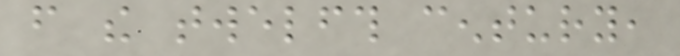from the twelfth century,
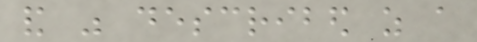and was described as a
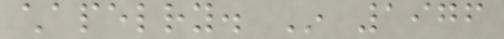chapelry. In 1976
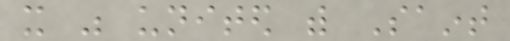it was united with Saint
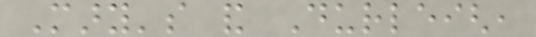Mary's and Durleigh,
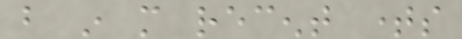but in more recent times
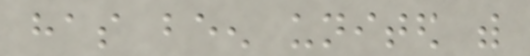has been united with
